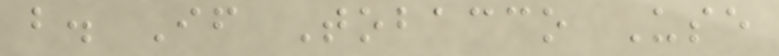b. If Tobacco Use
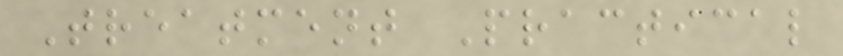Treatment Practical
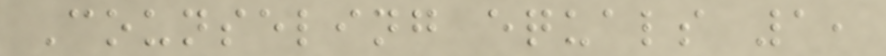Counseling equals 1,
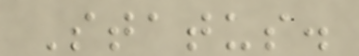Status.
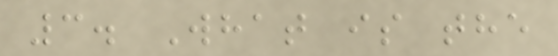3. What is the
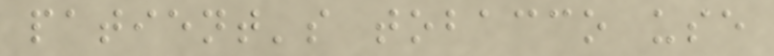patient's tobacco use
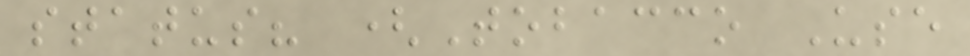status? (Tobacco Use
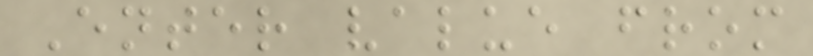Enter value from
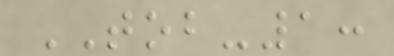TOB-1:
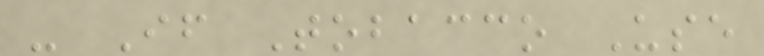- If Tobacco Use
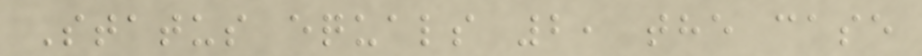Status equals 2, the case
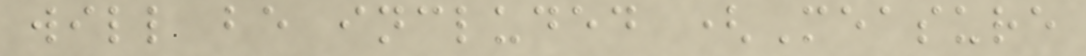will be included (Measure
